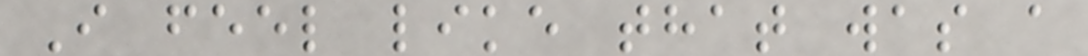I feel like that was a
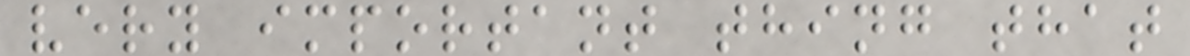very important thing that
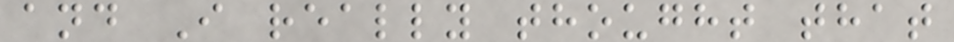and I really thought that
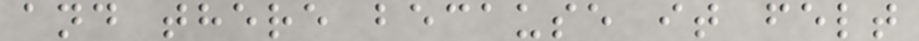and there because it felt
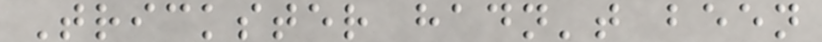Trickster hadn't been
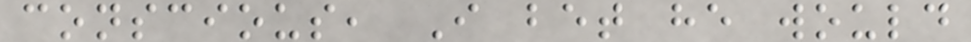conscious, I bet he would
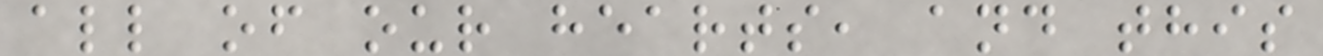all of our hearts, and this
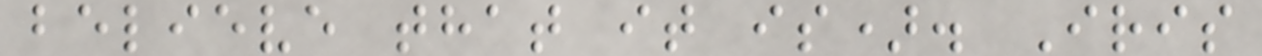believe that it is). Iris
